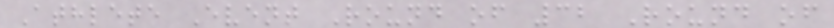Athlete Event Round of 32 Round of
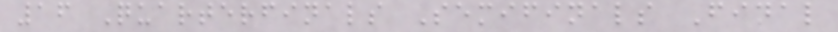16 Quarterfinals Semifinals Final
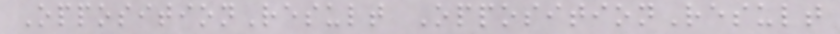OppositionResult OppositionResult
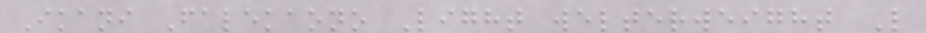Ikani Falekaono Light welterweight L
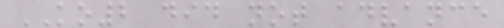KO2 did not advance
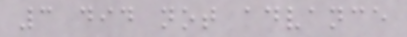3 did not advance
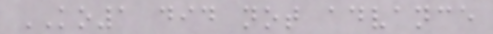KO1 did not advance
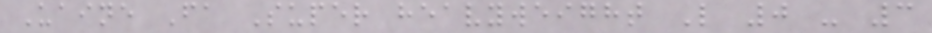Uaine Fa Super heavyweight L 0 - 3
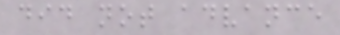did not advance
